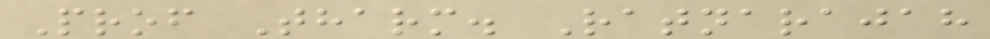Prof Tharm. Ratnarajah
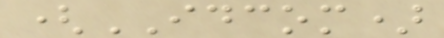(IDCOM)
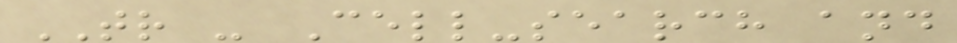TR - Cell-search and
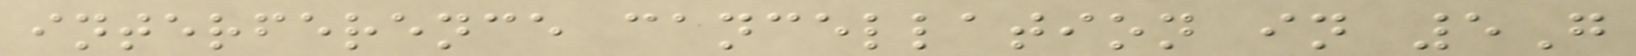interference cancellation in 5G
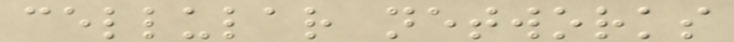cellular networks
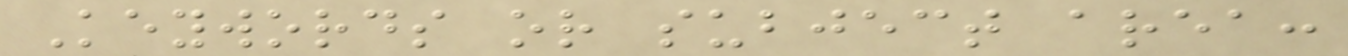Keywords or subject area:
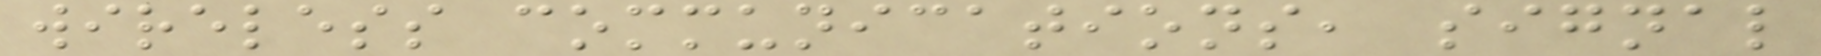wireless communications, signal
